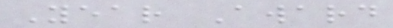Year Award
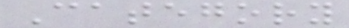Category
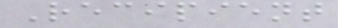Recipient
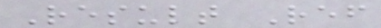Result Ref
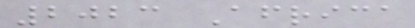2023 Africa
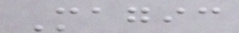Magic
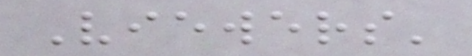Viewers'
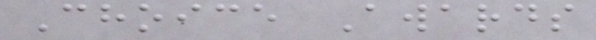Choice Awards
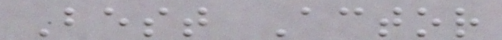Best Actor
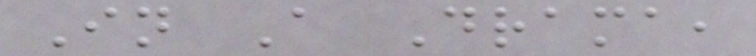In A Drama,
